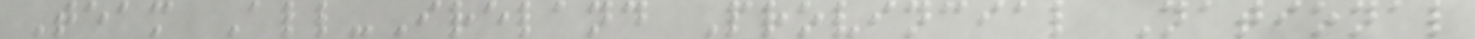Team All-Ireland Provincial National
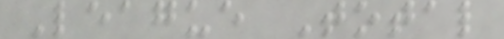League Total
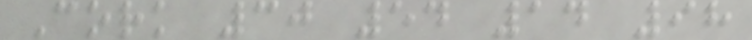Cork 30 54 14 98
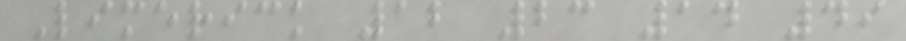Limerick 12 23 14 49
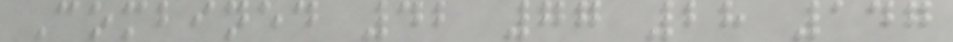Combined 42 77 28 147
